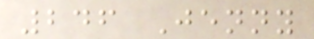246 Jenny
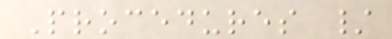Procedures /
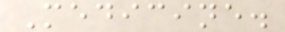Medicine.
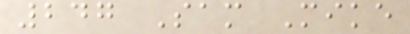247 Sam Mike
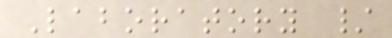Laboratory /
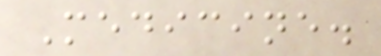Medicine.
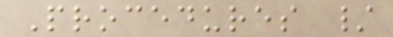Procedures /
